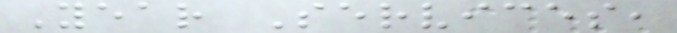Year Services,
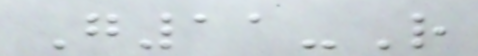G11-R
